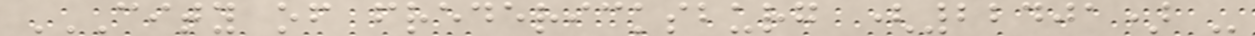CITY OF FREDERICKSBURG (22401) -
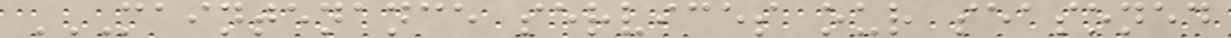MAINTENANCE SERVICES OUR SEASONED
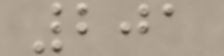201
